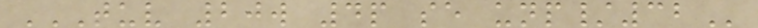TUV 20W 4P SE UNP/32
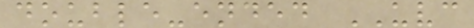double-ended UVC
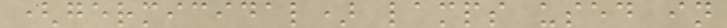(germicidal) lamps used in
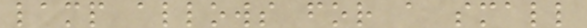lamp allows for a small
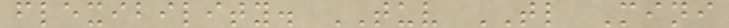flexibility. TUV TL Mini
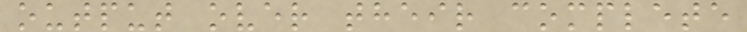output over their complete
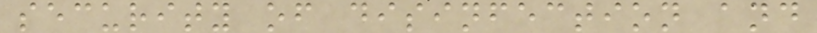security of disinfection and
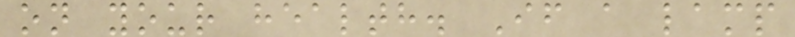on your health. If a lamp
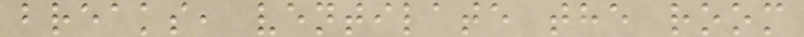breaks, ventilate the room
